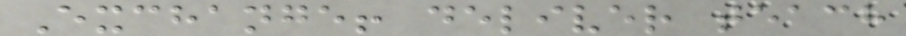Exchange! deliver teach
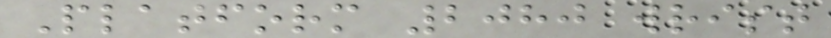Platform 2080 wrist
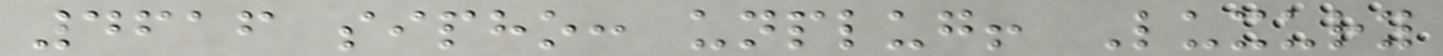4616 sipho: unplug! Luxury
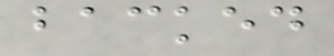backed
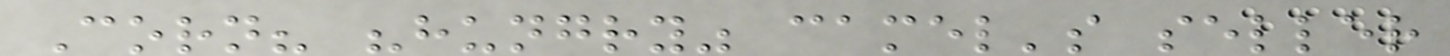Corn? "hungry" camel's seller
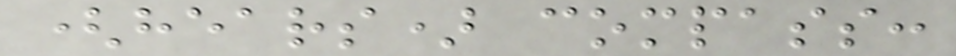(hears) compass:
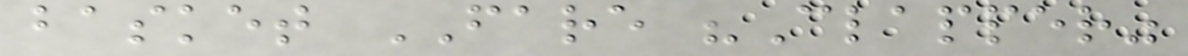basket FARE "Clapper"
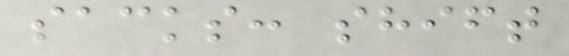sacks: shift
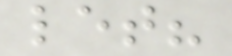let?
